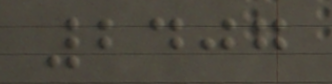2407
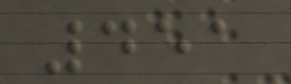451
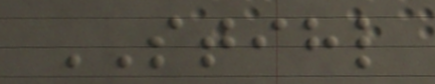STIHL
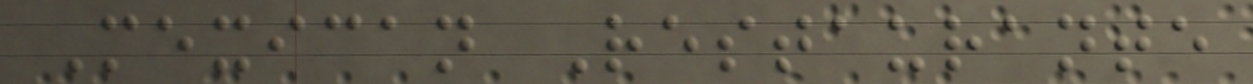Mexican Restaurante
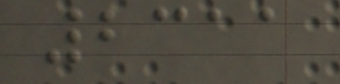2311
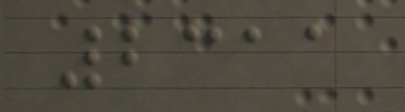2311
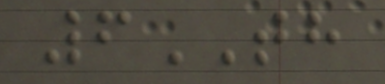6TH
